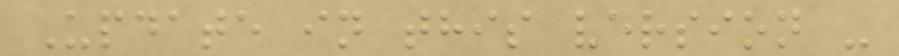Update in this version -
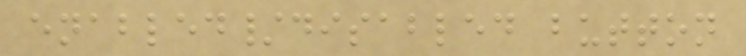enabled/disabled button
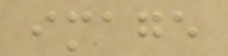image
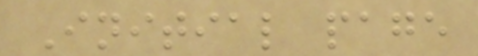Initial page
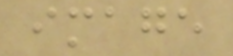image
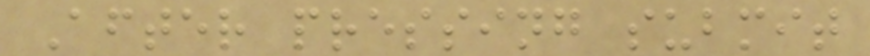After pressing submit
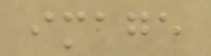image
